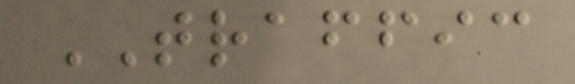TRAFFIC
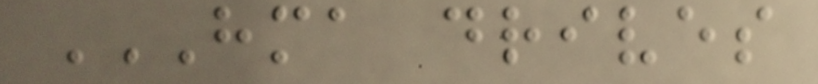HMA DRIVES
